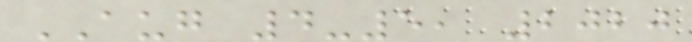AUG 4-5, 2020
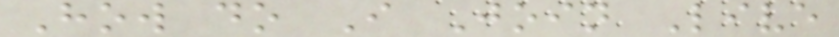How do I Join Live
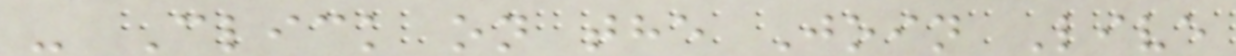- Click on the Join Live
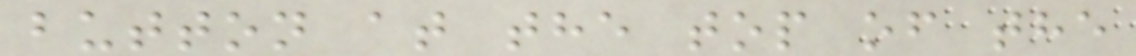button at the top of the
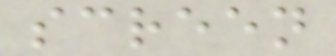screen
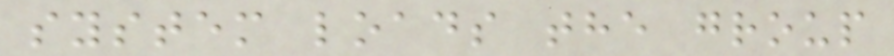system loads the group
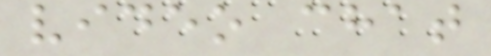video chat
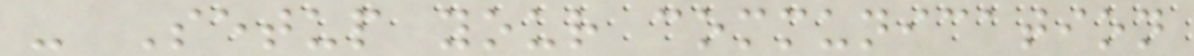- Setup your communication
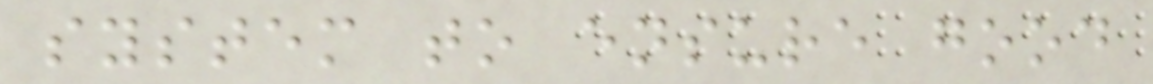system to ensure good
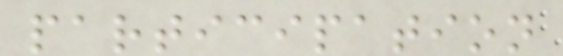participation
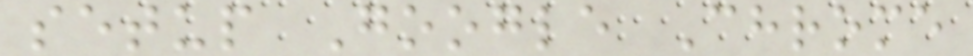setup Google Chrome
